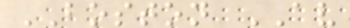BOSTON AV
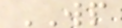WP
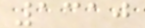1310
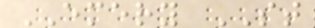EMERY ST
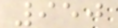950
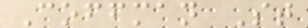Coffman St
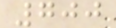700
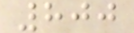800
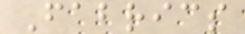Fabrics
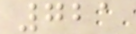721
